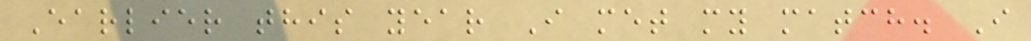Earlier this year I met my match. I
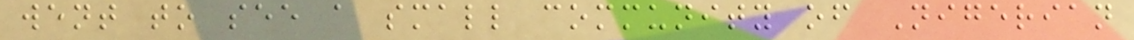went to see a small community of Nigerian
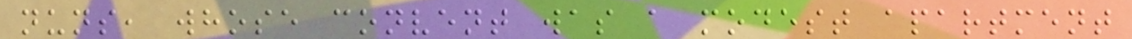nuns, whose convent was a modest apartment
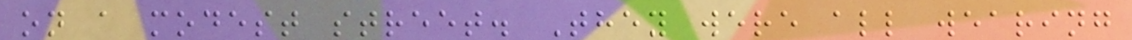on a modest street. They were all wearing
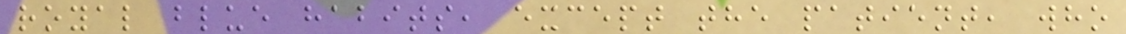royal blue habits, except the patient, who
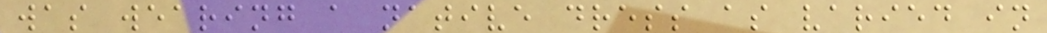was wearing a native dress as varied in
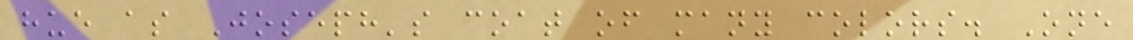hue as Joseph's coat of many colors. One
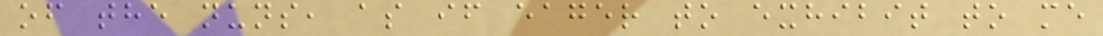of the nuns, as if eager to exhibit to me
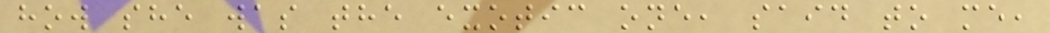how she was the exotic one, said to me,
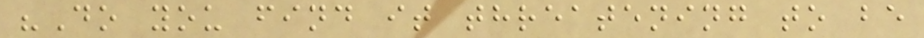"Do you find it threatening to be
